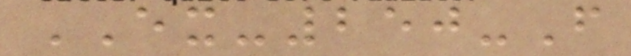EX-250-F
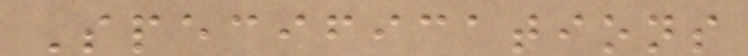Specifications
